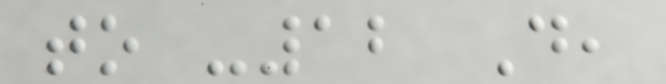to -12 D,
